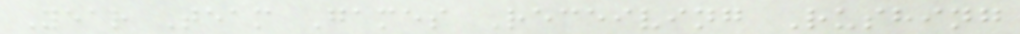Year Team Games Receiving Rushing
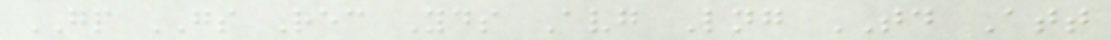GP GS Rec Yds Avg Lng TD Att
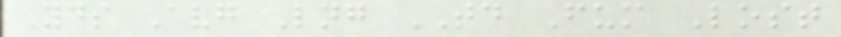Yds Avg Lng TD Fum Lost
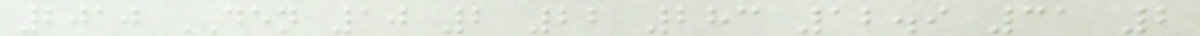2010 DEN 10 2 22 283 12.9 31 2
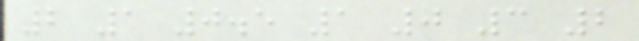2 1 0.5 1 0 3 2
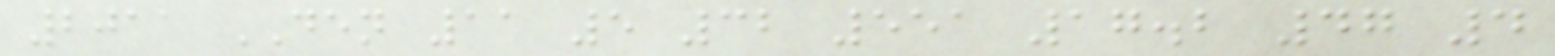2011 DEN 11 5 32 551 17.2 47 4
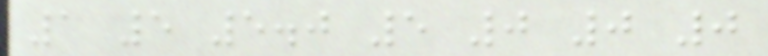1 5 5.0 5 0 0 0
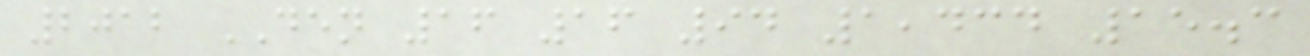2012 DEN 16 16 94 1,434 15.3
